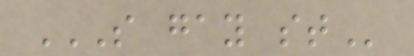S GAY ST
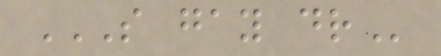S GAY DR
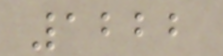1222
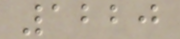1220
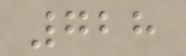728
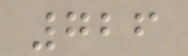726
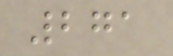271
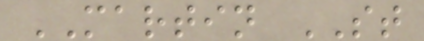MARTIN ST
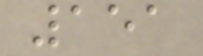151
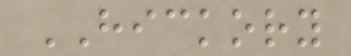HICKORY
